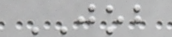JOB
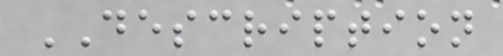DESCRIPTION
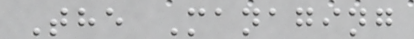The Managing
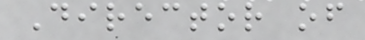Director of
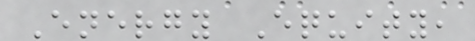Energy Equity,
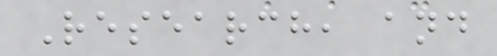Research, and
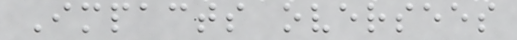Impacts oversees
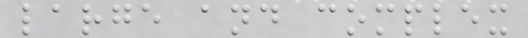large and complex
